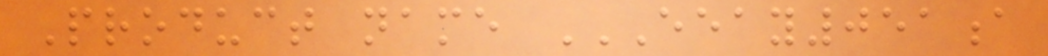Product name EEAY051A
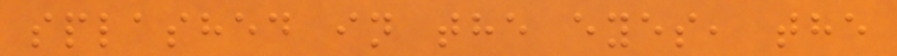splashed in the eyes, the
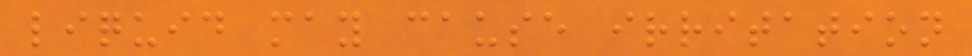liquid may cause irritation
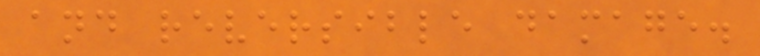and reversible damage.
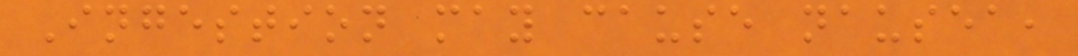Ingestion may cause nausea,
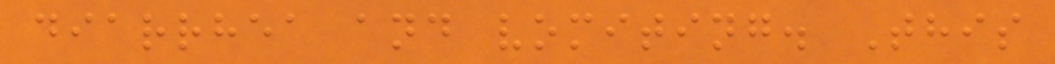diarrhea and vomiting. This
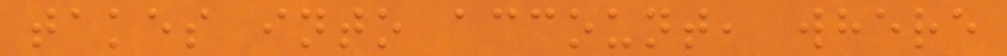takes into account, where
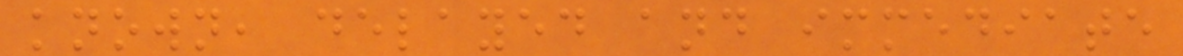known, delayed and immediate
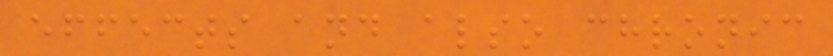effects and also chronic
